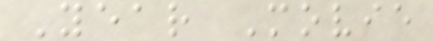Year Movie
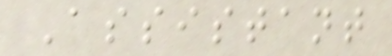Assistant
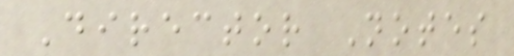Director Notes
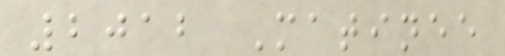2012 Matinee
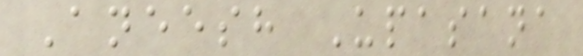Aneesh Upasana
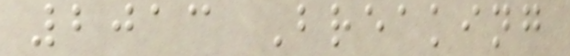2013 Breaking
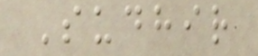Sudhir
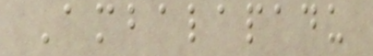Ambalapadu
